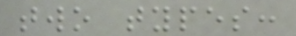two types:
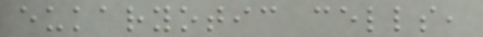eukaryotic cells,
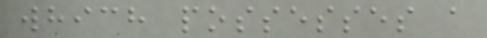which possesses a
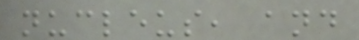nucleus, and
